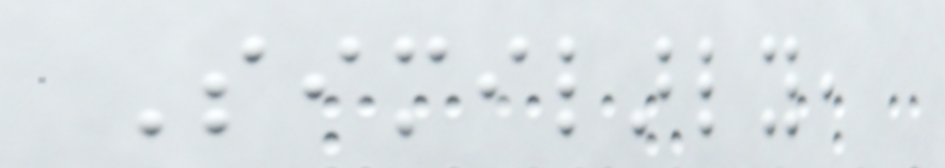Similarly,
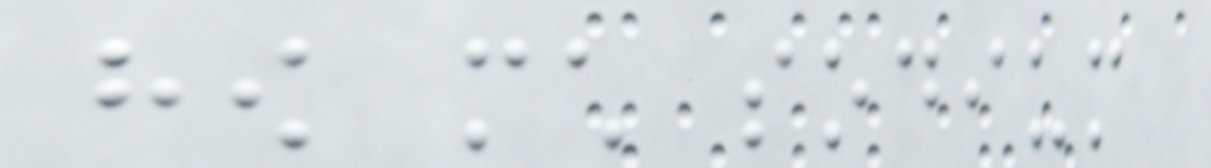how much sodium
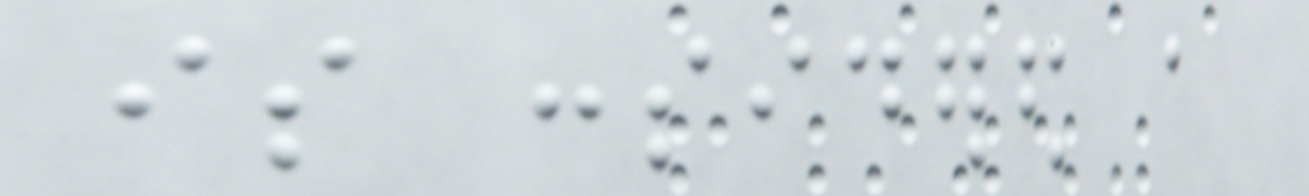is considered a
